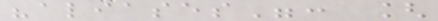"aliases": [
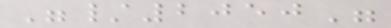"/2050"
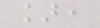],
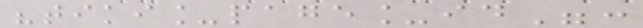"tiki_page_id":
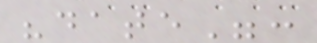"date":
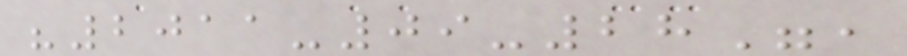"2011-09-28",
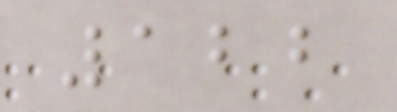122
